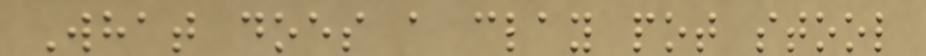What does a clay pot stool
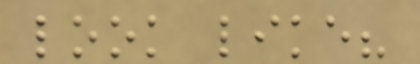look like?
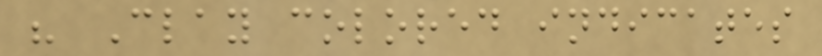" Clay colored indicates
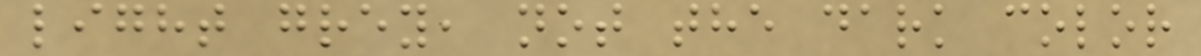light grey, not the dark color
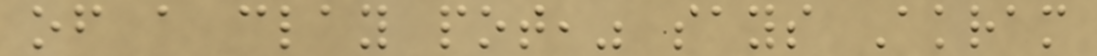of a clay pot," says Akram
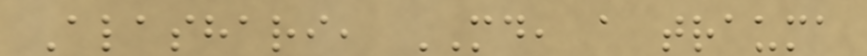Alashari, MD, a trauma
